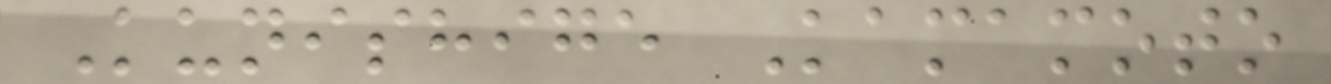Kunishige Kamamoto
